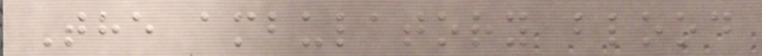The ambulatory blood
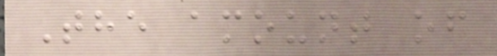The amount of
